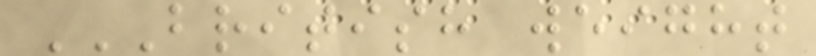BRITISH WEIGHT
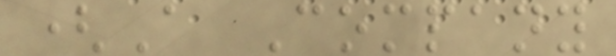(A Company
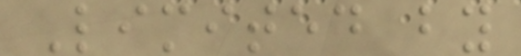Limited by
